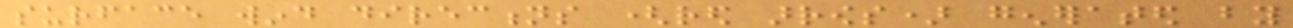surface wind directions (red arrows) generated by
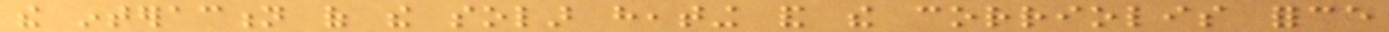the interaction of the solar heating and the corriolis force
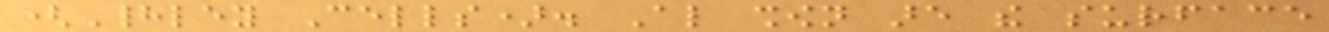(Hadley Cells). Also shown are the surface
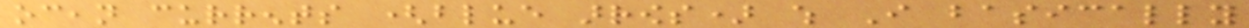ocean currents (blue arrows) which I basically
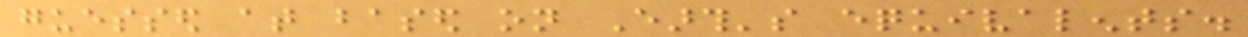guessed at based on Earth's equivalents.
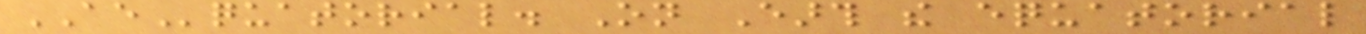AEquatorial. On Earth the equatorial
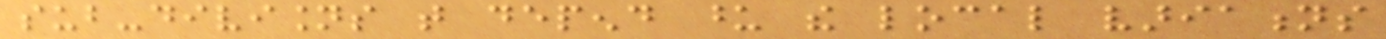sub-divisions that depend upon the local variations
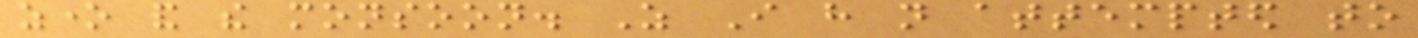zone and the monsoon. As I have not attempted to
